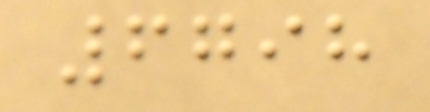6798
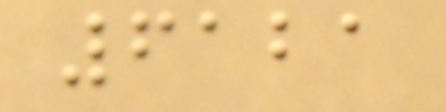6121
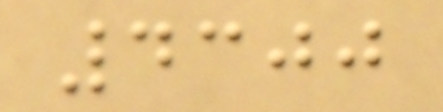4300
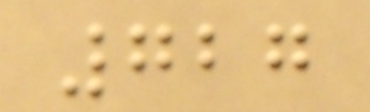727
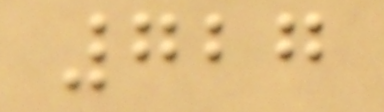727
